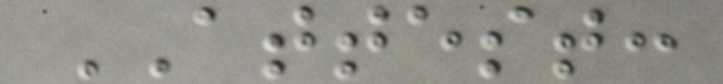ATTEST:
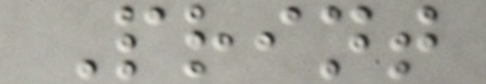Print
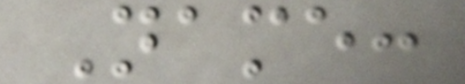Name:
